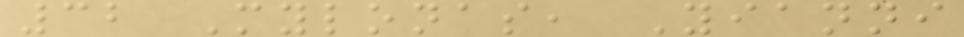32 Mylonas, Yianni
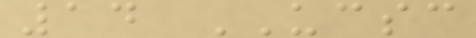14 UCSC
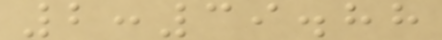2:39.88
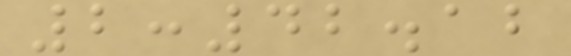2:42.12
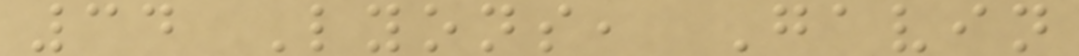34 Lyons, Gavin
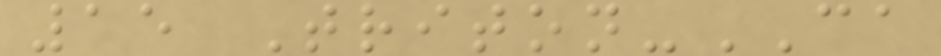15 Triton-CA
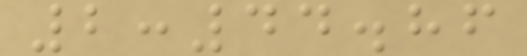2:44.86
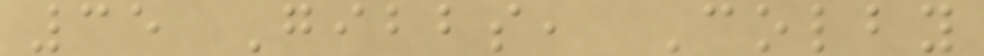35 Gibbs, Colby
